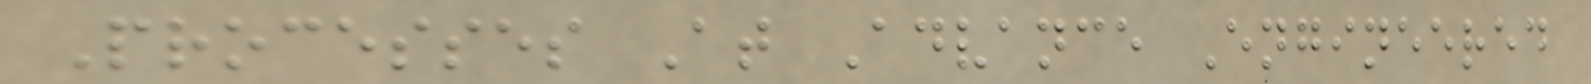Processes At Advance Engineered
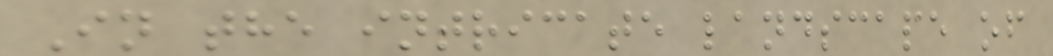In the intricate landscape of
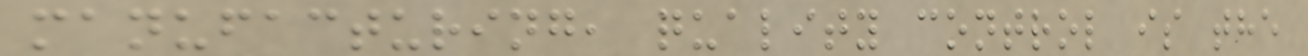manufacturing, quality control is the
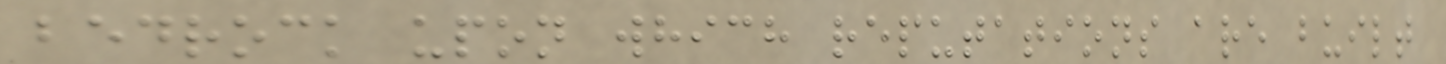bedrock upon which reputations are built
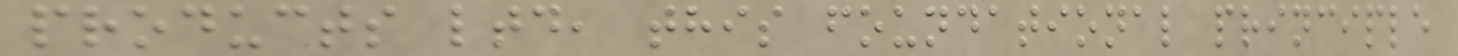products ltd, this foundational principle
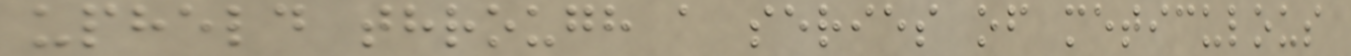upheld through a series of meticulous
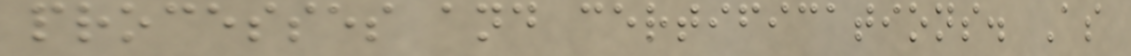processes and certifications. As
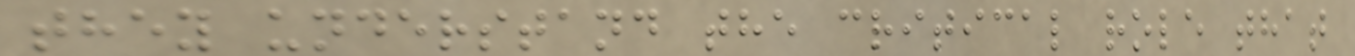they understand the critical role that
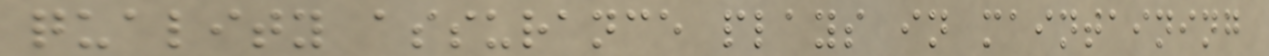quality assurance plays in maintaining
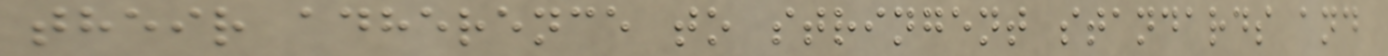their adherence to stringent standards and
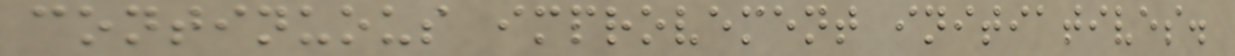continuous improvement initiatives.
